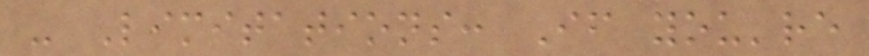- Limitations: If you're
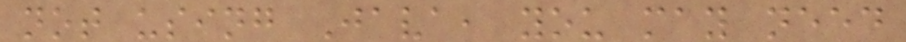not using Java, you may need
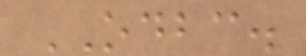ODBC.
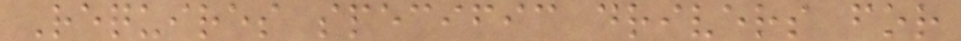Requires specific drivers for
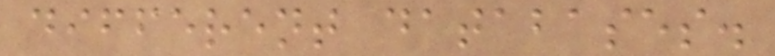different databases.
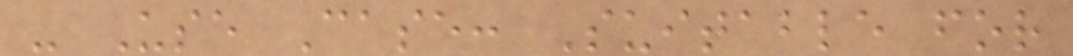- Use Case: Suitable for
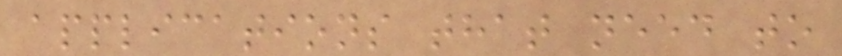applications that need to
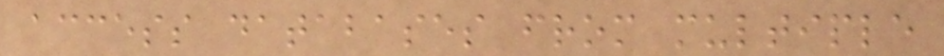access databases from multiple
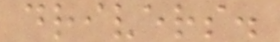drivers.
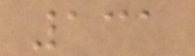131
